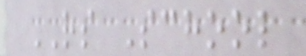RS School
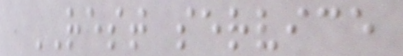REST service
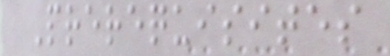Prerequisites
